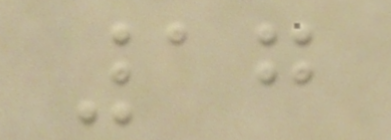17
